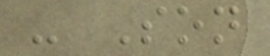- Son
